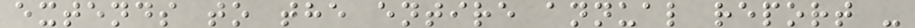extends to the entire annual report -
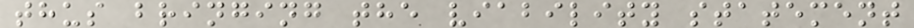thus bringing the viability statement
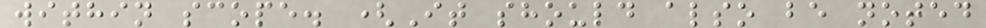within scope. (It should also be noted
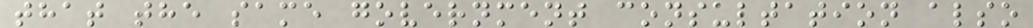that the same government consultation also
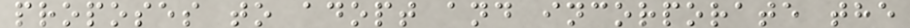proposes to adopt and incorporate the
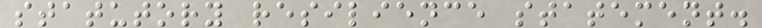statutory resilience statement.
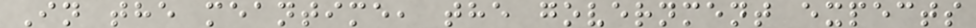In the meantime, the government expects
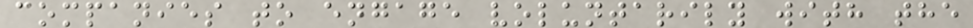companies to engage voluntarily with the
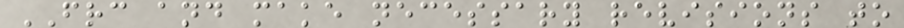FRC and make necessary revisions to
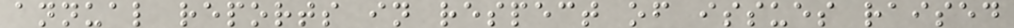annual reports in respect of issues raised
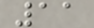11
